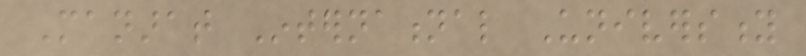Manarat International University
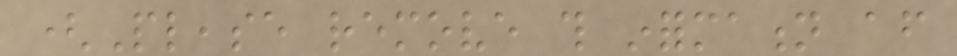(Please remove this information after
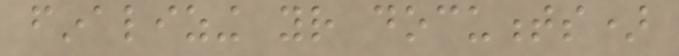finalizing your documents)
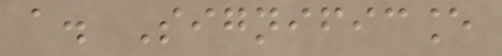a. Significance
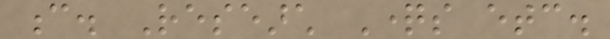c. Research Questions etc.
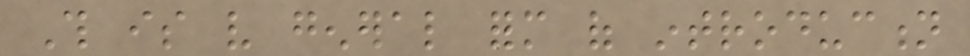This is very general form of introduction
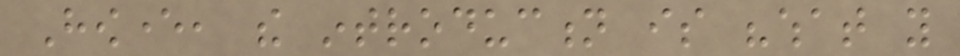However, the introduction is "what you
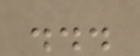...
